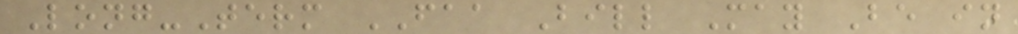Long-Term FAA Bill May Be in
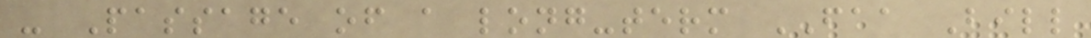- Passage of a long-term FAA Bill
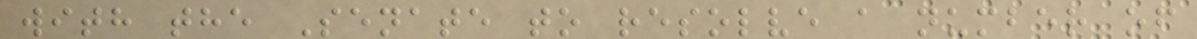with the Senate to resolve a number of
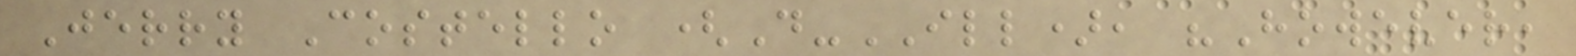Jerry Costello (D-ILL), "However,
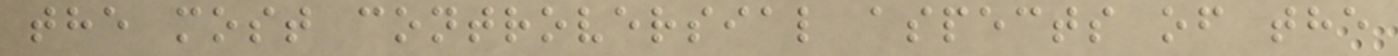the most controversial aspects of the
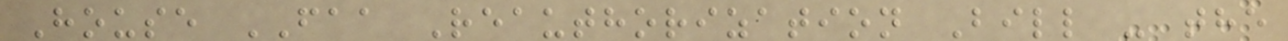House FAA Reauthorization Bill - the
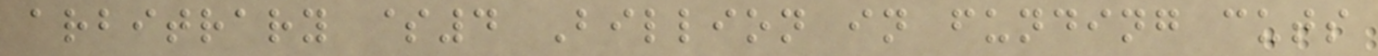arbitrary $4 Billion in funding cuts
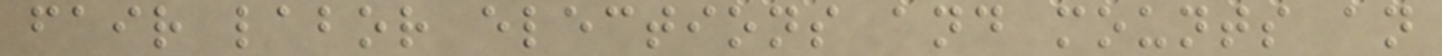fair labor elections and mounts an
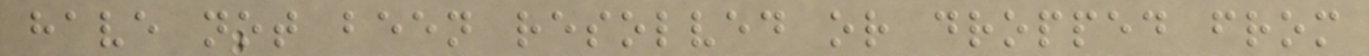have not been resolved or dropped from
